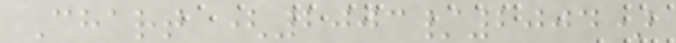Chart (2003/2004)
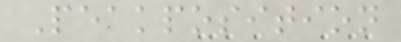Peakposition
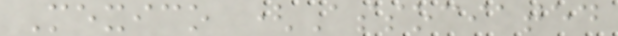Mexico (Associated
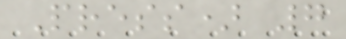Press) 7
